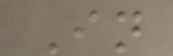In
